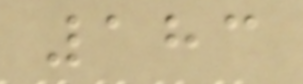183
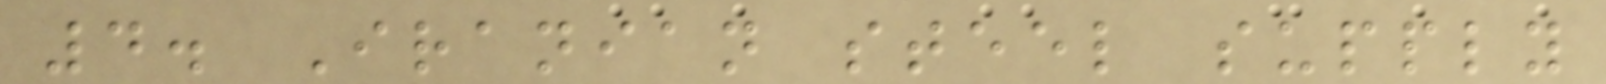4. Iranian steel supply
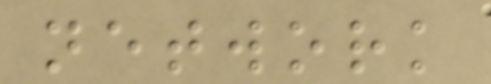network
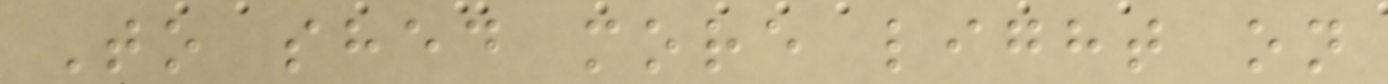To shed more light on
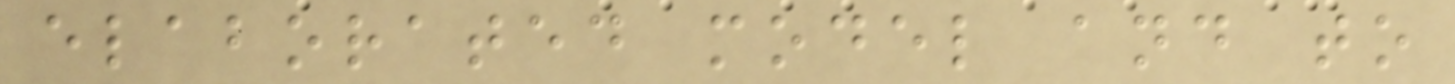elaborated model and to
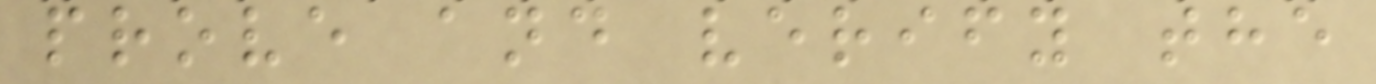prove and verify the
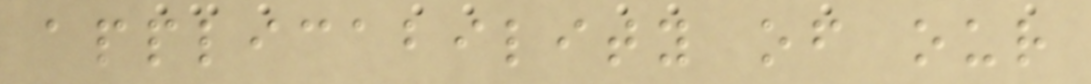applicability of our
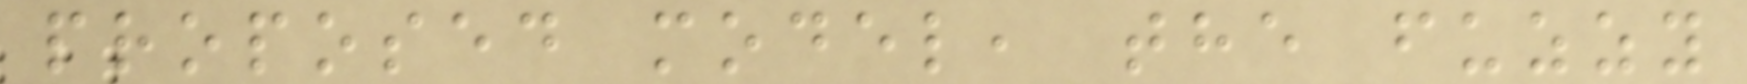proposed model, the fuzzy
